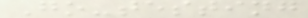Go-testing
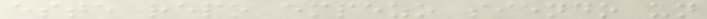este repo empezo siendo un
